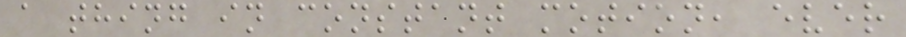a thing in constant motion, ever
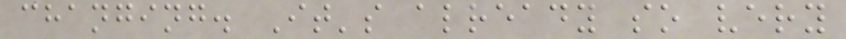changing. It's already so very
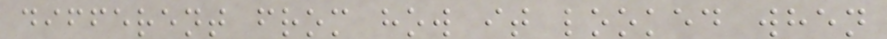different from how it looked when
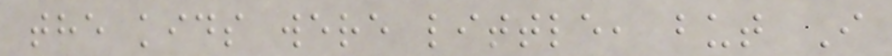the kids were little, but I
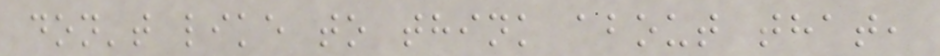don't like to think about that,
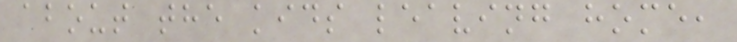about the kids leaving home,
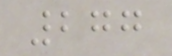277
